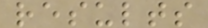results
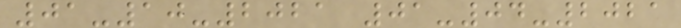01-10-2021 01-04-2021
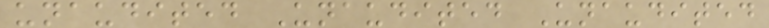unaudited Unaudited Unaudited
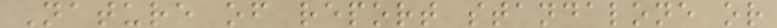Nature of report standalone or
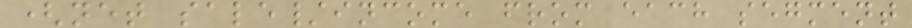(net sale/income from each segment
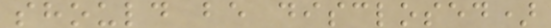should be disclosed)
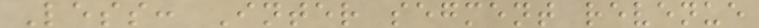Less: Inter segment revenue
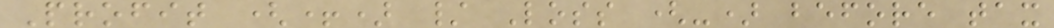Profit (+) / Loss (-) before tax
